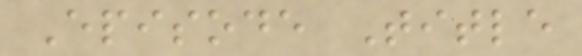Episode Title
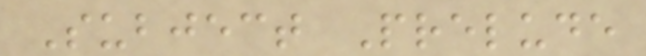Subject Prelude
